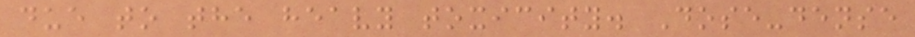due to the heavy toxicity. Dose-dense
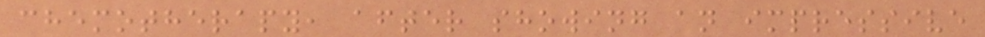chemotherapy, after showing an impressive
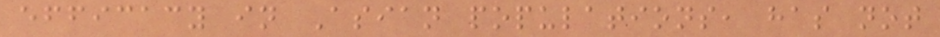efficacy in Asian populations, has not
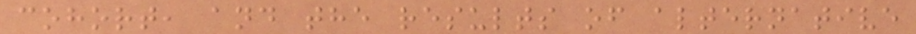cohort, and the results of alternative
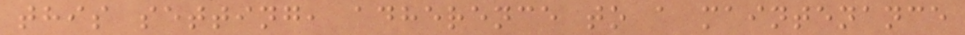this setting, adherence to a maintenance
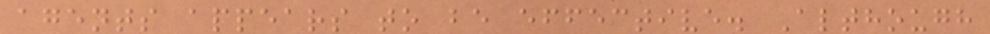agents appears to be effective. Although
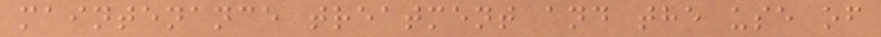maintenance treatment and the use of
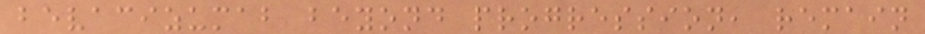bevacizumab beyond progression, remain
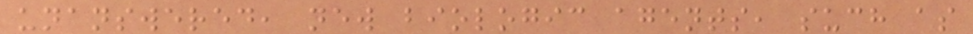unanswered, new biologic agents, such as
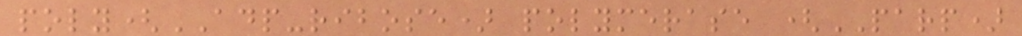poly(ADP-ribose) polymerase (PARP)
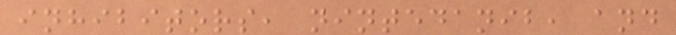inhibitors, nintedanib, and
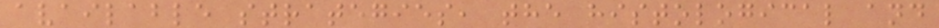available strategies, the histological and
